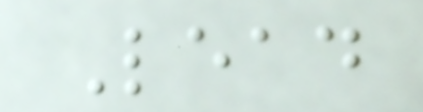Lead
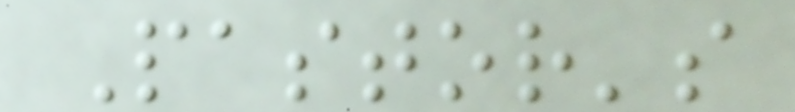Pastor's
